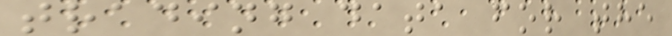trading data for the
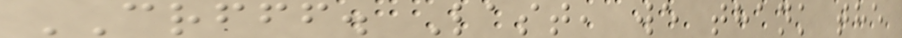CRFFF. Last, we thank the
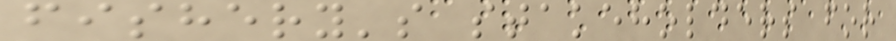fishery's stakeholders for
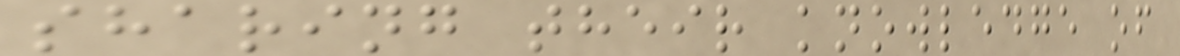sharing their knowledge of
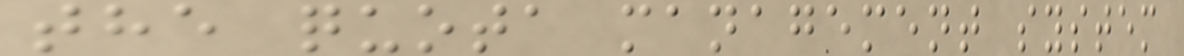the quota management system
